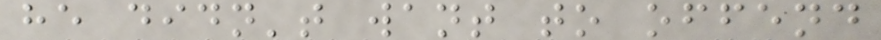he didn't want to offend
